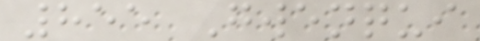855 Gwenqui
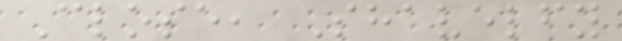Close, Shavelfy
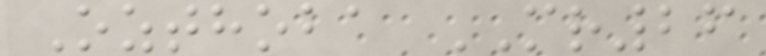Ozthoba MR26
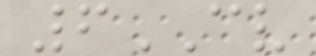6CV
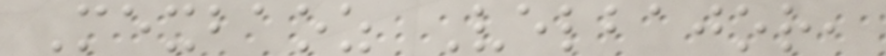Mexbaoz Velbajor,
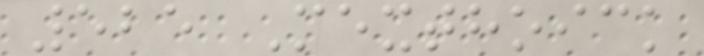525 Mexthoick
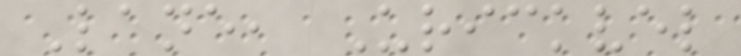Lane, Urickvel
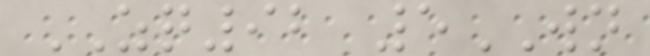ZQ92 5WN
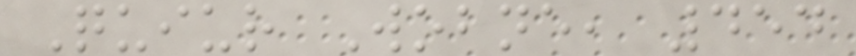Quiur Wobne, 454
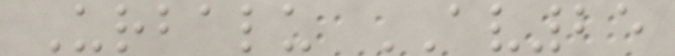Urbalu AV25
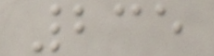235
